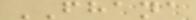FHANA
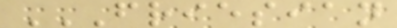FRIESIAN
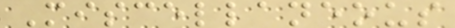Miscellaneous
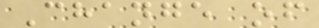Change of
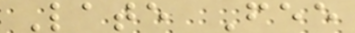Late Fee
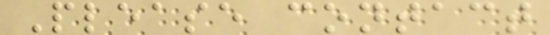Please contact
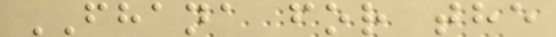FHANA for the
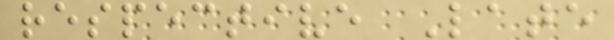respective Late
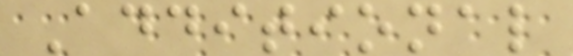Additional
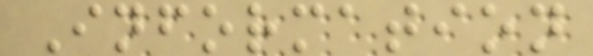Information
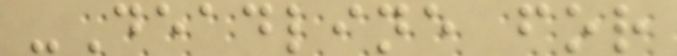-Deadline for
